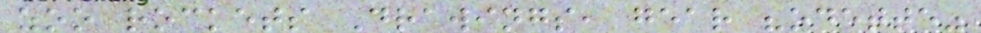zoo rockets Drawings, gear "odette"
